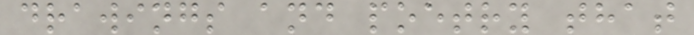drawings and poetry that
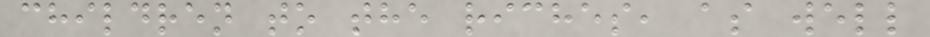children to the riches, as well
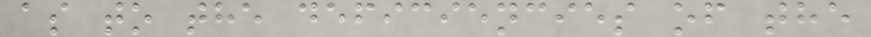as to the deficiencies of the
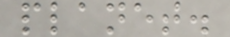planet.
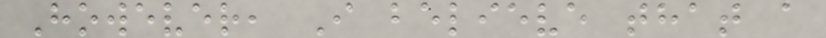However, I believe that a
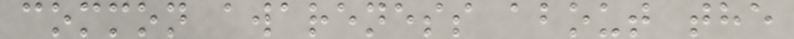common awareness about the
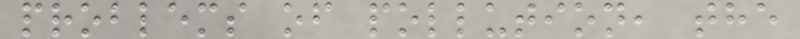problems of pollution, the
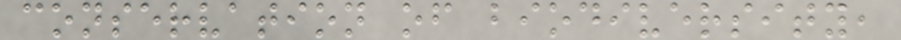conservation of biodiversity,
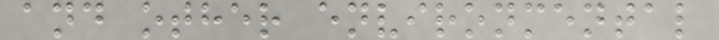and other environmental
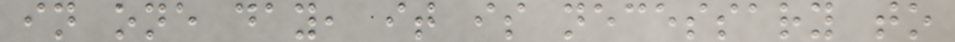in one day, it is necessary to
